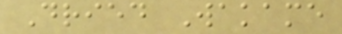Dried Wakame
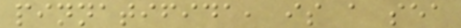pinnatifida, is a sea
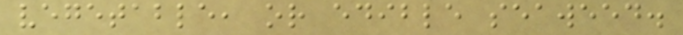vegetable, or edible seaweed.
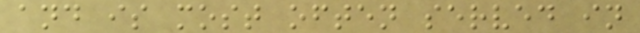and is most often served in
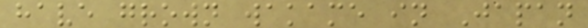have grown wakame in Japan
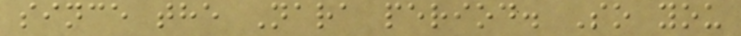since the Nara period. So you
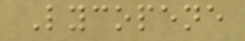Lycopene
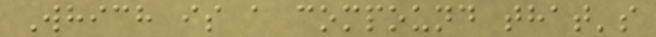Which is a compound that's
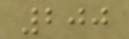200
